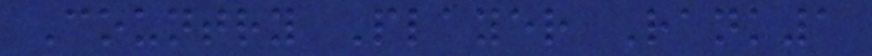Country Player Rank1
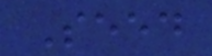Seed
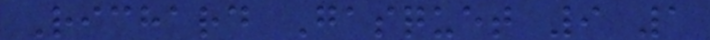Richard Gasquet 9 1
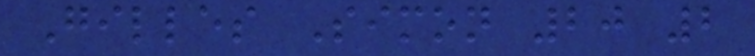Gilles Simon 20 2
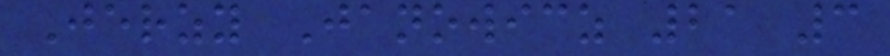Jerzy Janowicz 21 3
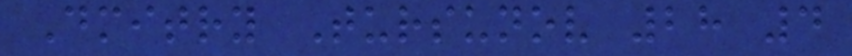Dmitry Tursunov 28 4
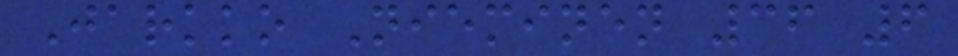Jarkko Nieminen 36 6
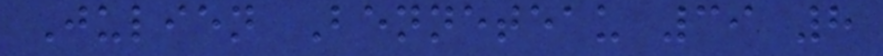Julien Benneteau 39 8
